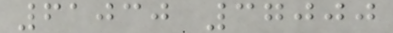61030 37000
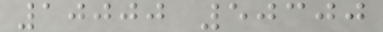10000 50300
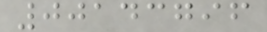00143796
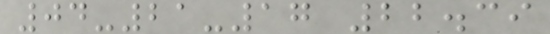04-21-17 22.39
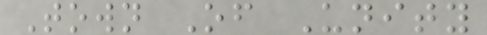Town Of Unity
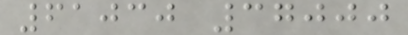61030 37000
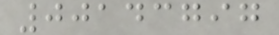00143797
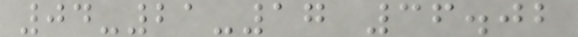04-21-17 36.02
